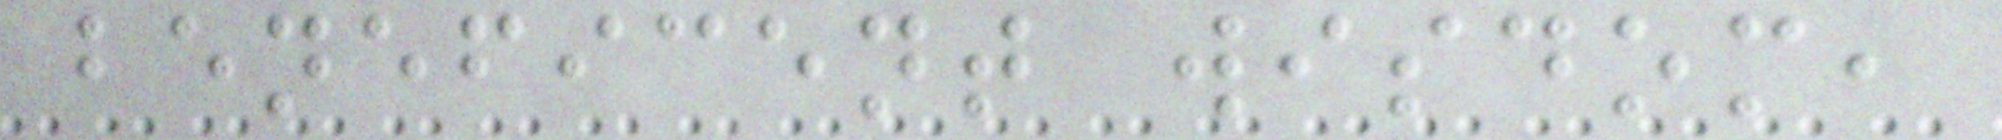beneficent wisdom,
